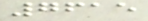7615
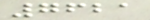7621
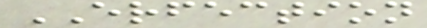ERFECTION
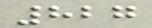827
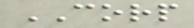CORP
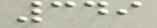349
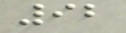92
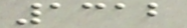1312
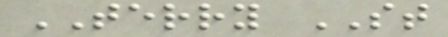TERRY ST
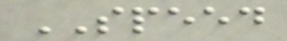SPEED
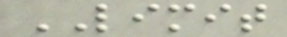LIMIT
